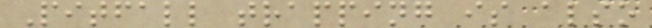Pitfall trapping is also
